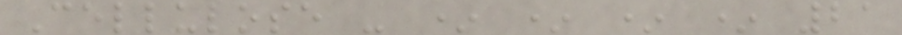Cellulose - * * * * 21
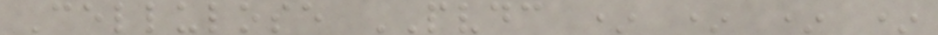Cellulose PVDC * * * *
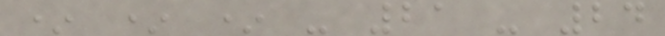* * * - 21 - 24
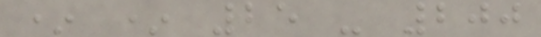* * 25 - 200
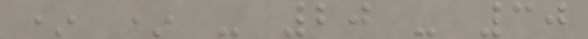* * - 20 - 30
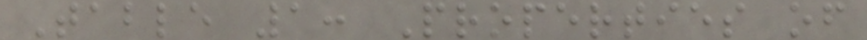Table 1: Properties of
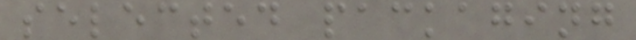selected packaging
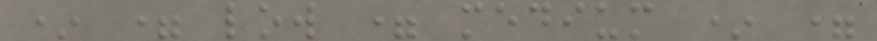* = low = medium * =
